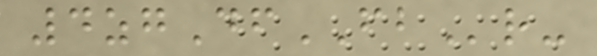4zgDfFBr-
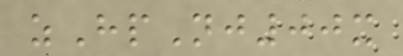zHpNj00x
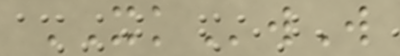XKwW
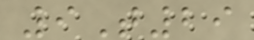9T29
